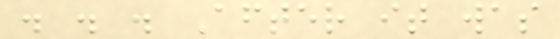. . . After it was
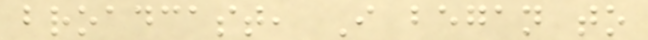broadcast, I began to
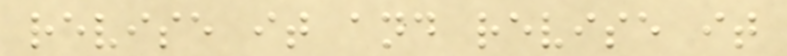revise it and revise it
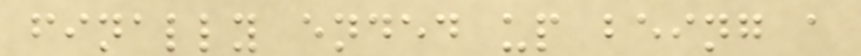finally ended up being a
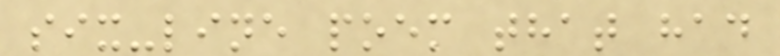six-line poem that had
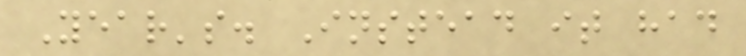Year's. Instead it had
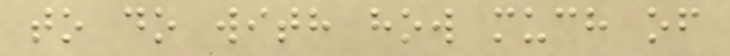to do with how much of
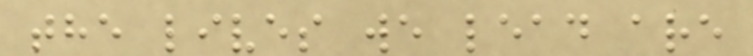the lives we lead are
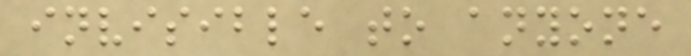invisible to anyone
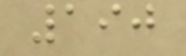190
